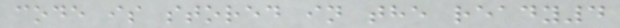code is stored in the ready4
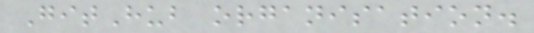GitHub organisation.
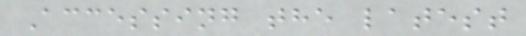Accessing the latest
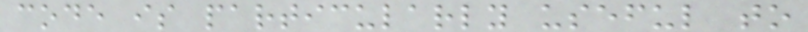code is particularly useful to
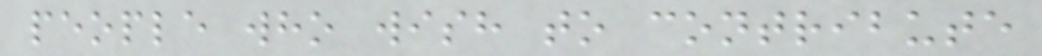people who wish to contribute
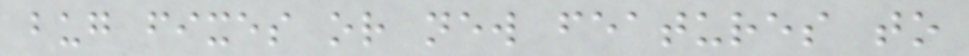bug fixes or new features to
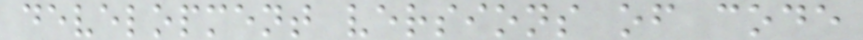development versions of code
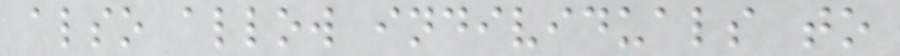also allow individuals to
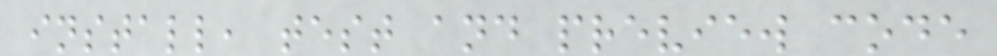install, test and preview code
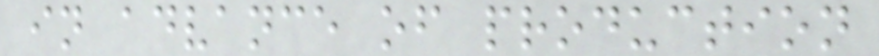in advance of production
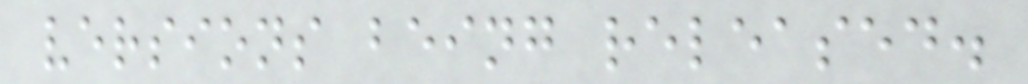versions being released.
